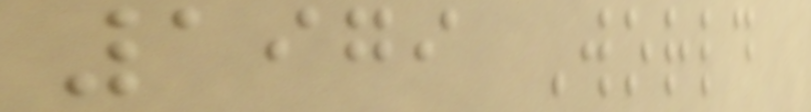1979 World
